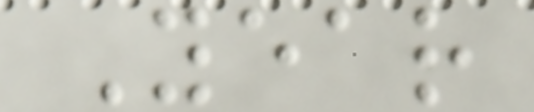Year
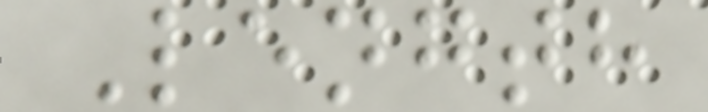Length
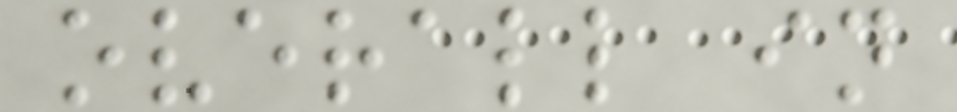overall in
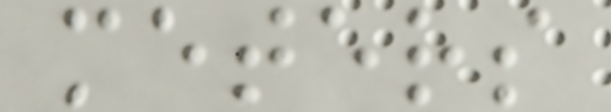meters
